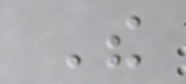The
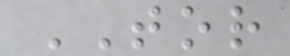TOR
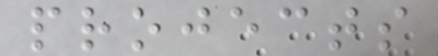projects
